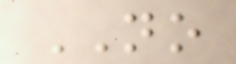NO
